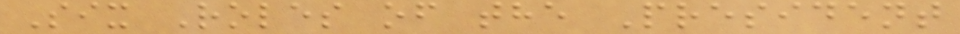Six Roles of the President
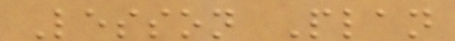Lesson Plan
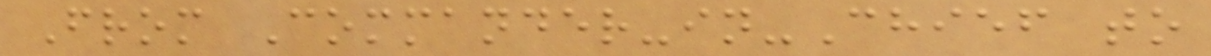From Commander-in-Chief to
